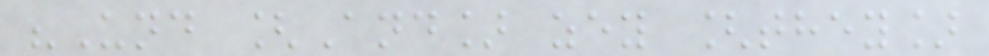"Und [And] zey [they]
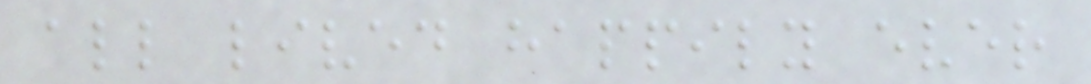all lived happily ever
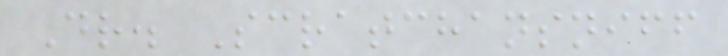Dr. Scratchansniff
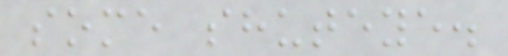some shuteye.
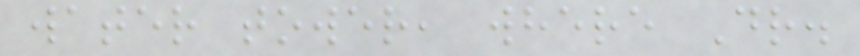water tower, where Dr.
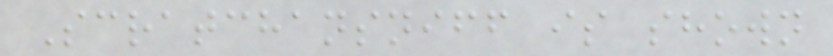Scratchansniff is shown
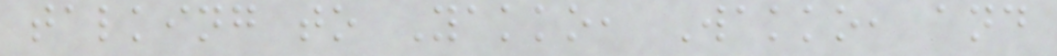talking to Yakko, Wakko, and
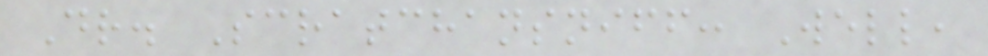Dr. Scratchansniff: Well,
